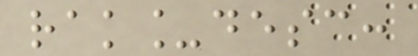rak_desc:
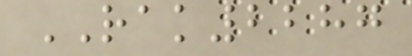RAK2287
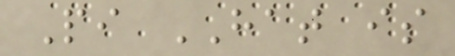Pi HAT is
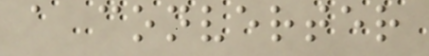a converter
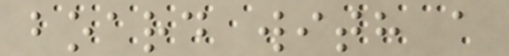board with a
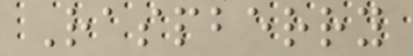Raspberry
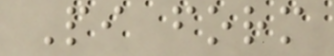Pi form
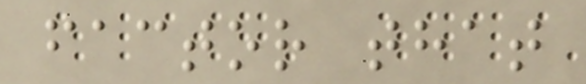factor that
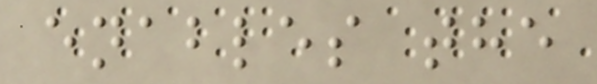enables the
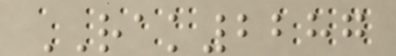RAK2287
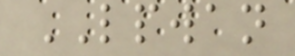LPWAN
